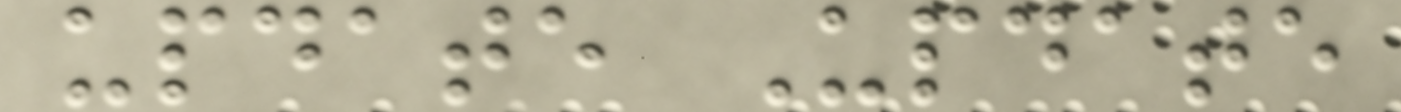update Update
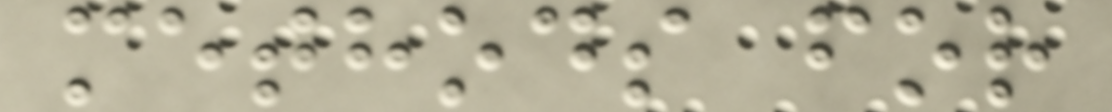methods for
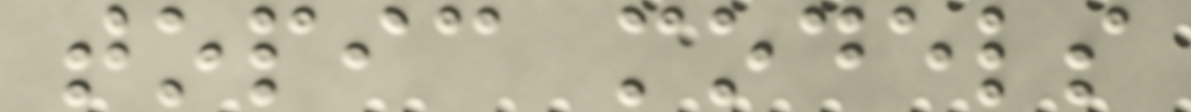topic models
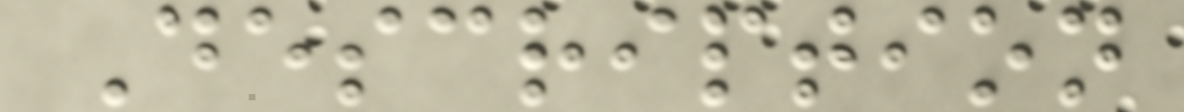Description
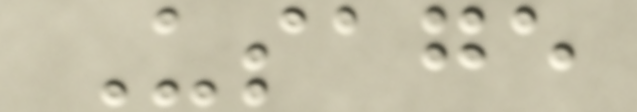Usage
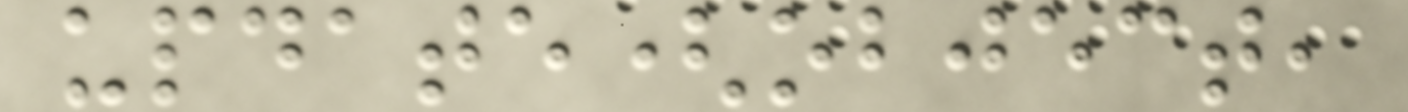update(object,
